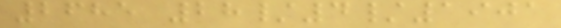2685 28/4/1901
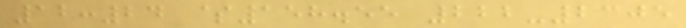12:24 $158.55 222-2305
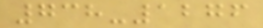738-1276
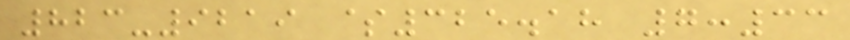823-9219 $325.18 7:33
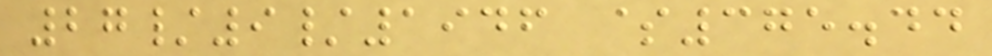27/9/1946 $375.44
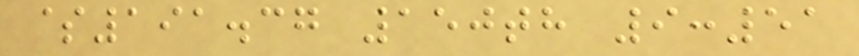$191.37 150th 9:51
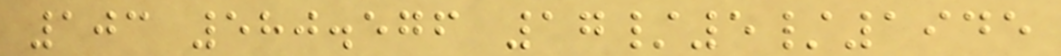103 580.576 17/5/1945
